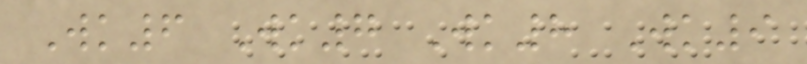Wk6 Wk7 Wk8 Wk9
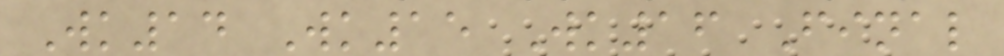Wk14 Wk15 Wk16 Final
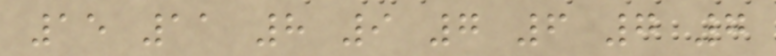15 11 8 9 7 6 7 7
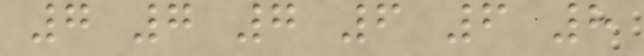7 7 7 6 6 8
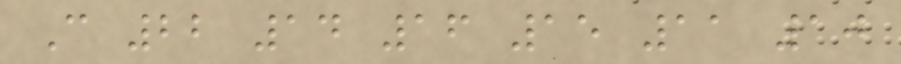C 22 14 16 15 11 10
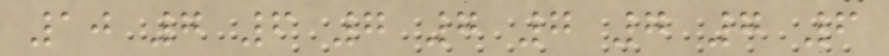10 7 6 7 7 7 7 7 6
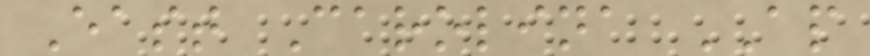East Carolina AP
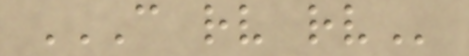C RV RV
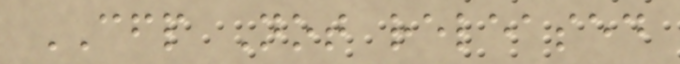CFP Not released
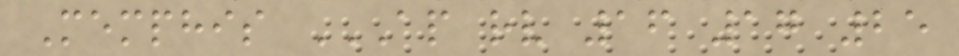Memphis AP RV 16 17 25
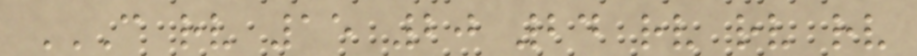C RV 15 20 24 RV RV RV
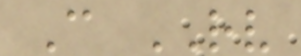C RV
